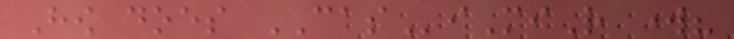How does CASiMiR work?
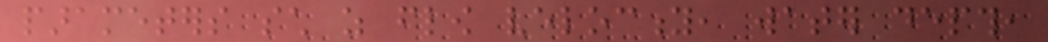parameters such as flow velocity, water depth,
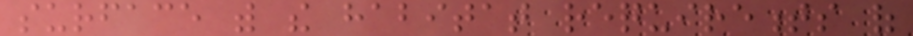surface with the habitat requirements of
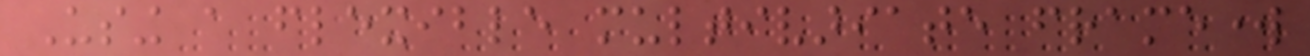Using a flexible multivariate framework
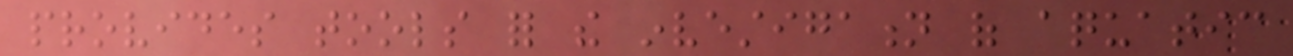provides tools for the investigation of aquatic
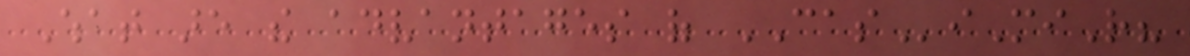What are the advantages of CASiMiR?
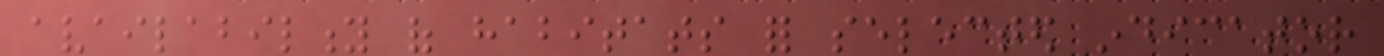availability of habitats for selected indicator
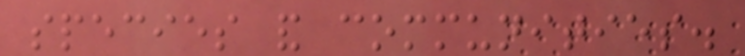species and communities.
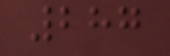287
